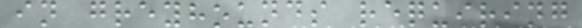in greyhounds requiring
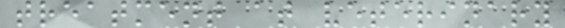treatment at veterinary
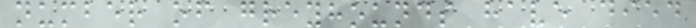number of greyhounds have died
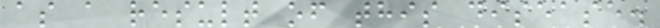as a result of this disease.
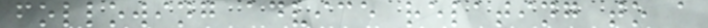following advice relating to a
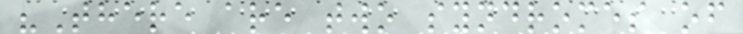"There are two syndromes of
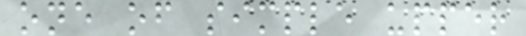one of simple upper
